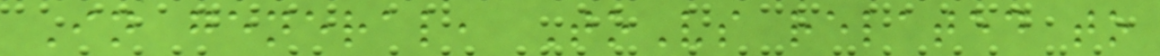In general, ToVs related to
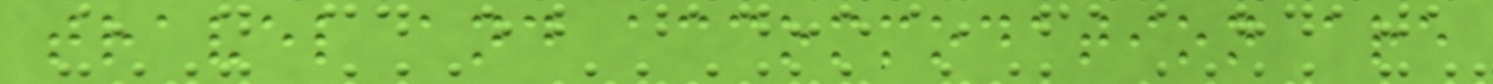travel and accommodation are
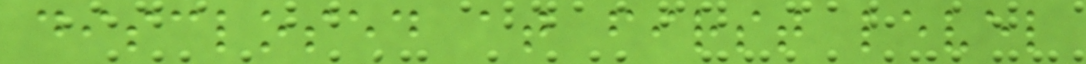disclosed at first level
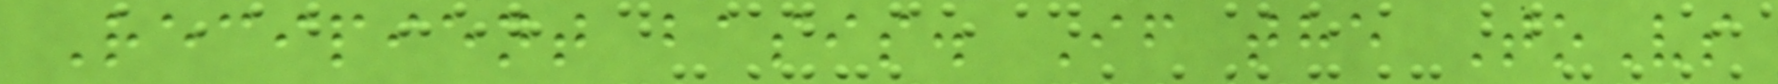Recipient basis. If the ToVs
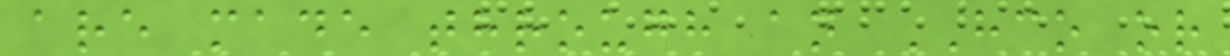are made through an HCO or
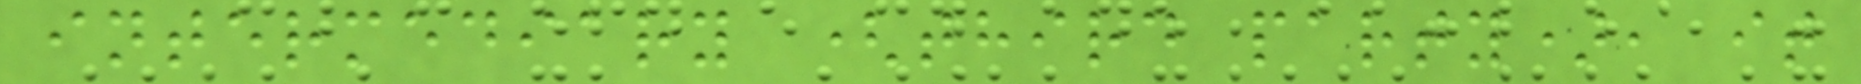intermediary (third party), it
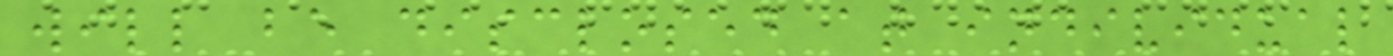will be disclosed at individual
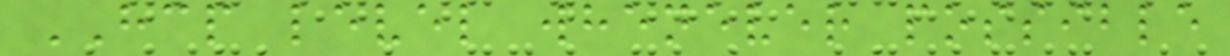HCP level whenever possible
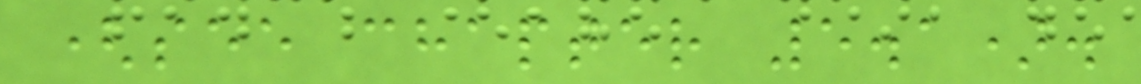(see chapter 5.1).
